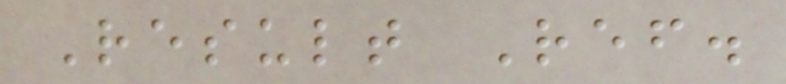Result Ref.
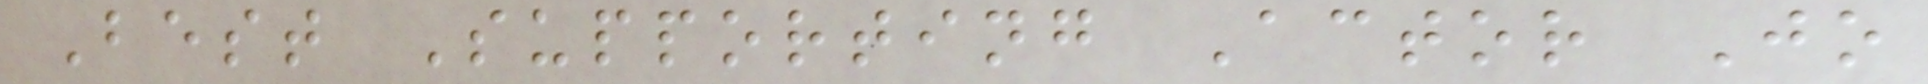Best Supporting Actor Jo
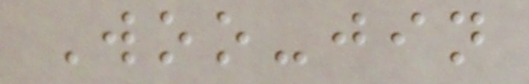Woo-jin
